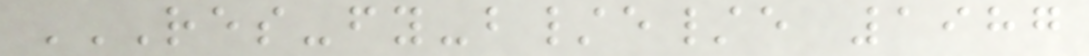RES-FY-B/E/E 1987
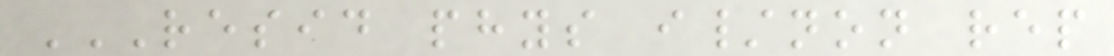RESID PHYS I/NON REP
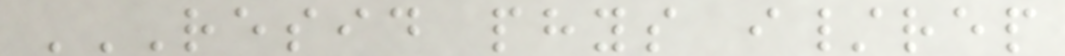RESID PHYS I/REP
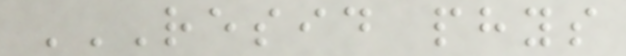RESID PHYS
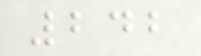242
